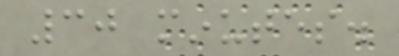30 minutes.
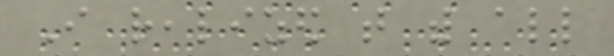I realized that with all
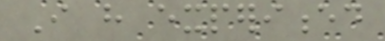I have experienced
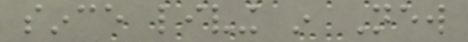since living in New
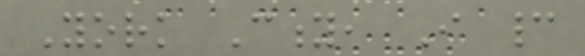York City, I cannot
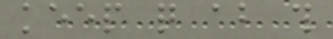keep quite about this
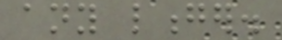any longer.
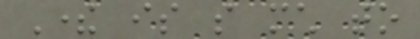There is so much to
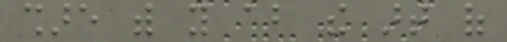share with you about the art of
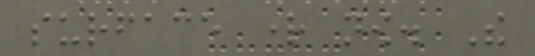surface right now. The
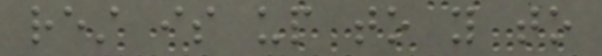rest is up to you to
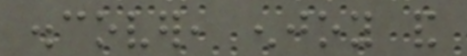discover, enjoy and
